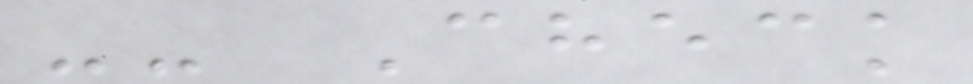-- Check
